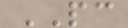PC
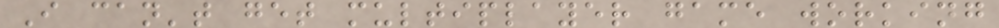I can't get multiplayer game working
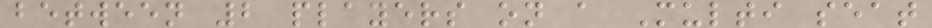between 2 players on a Multi seat
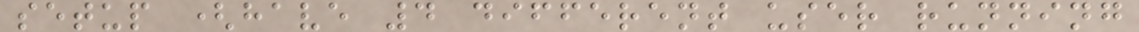setup (have 4 different user running
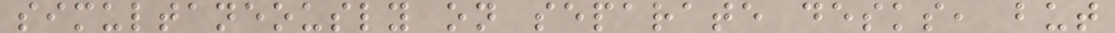simultaneously on separate desks, but
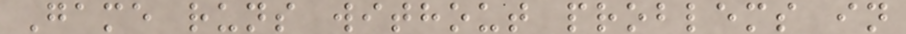Game runs without problems in
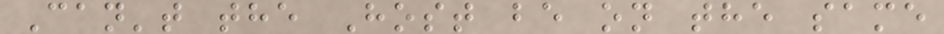Can't the Host be on the same
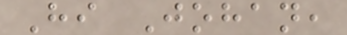Hi Johan,
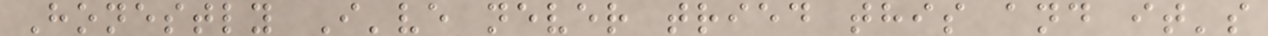Honestly I've never tried this and it's
